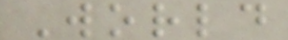World
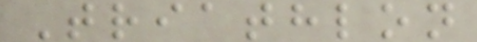Triathlon
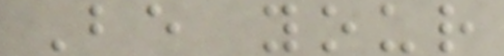Be your
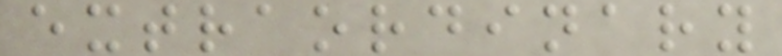extraordinary
